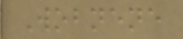Wobnene
